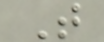T
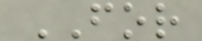FOR
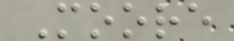Moore
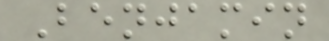Benjamin
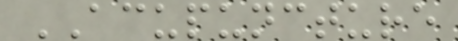ACUPUNCTURE
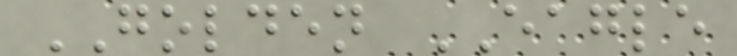GOLDEN EAGLE
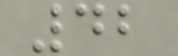42
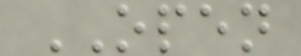OPEN
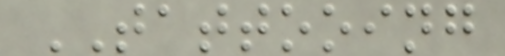TATTOOING
